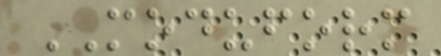MODUFORM
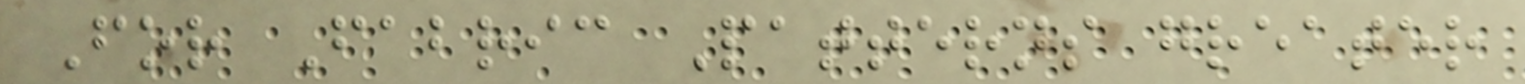For Fabric Patterns greater
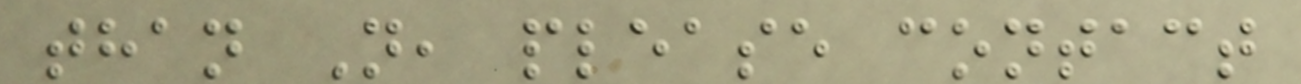than N, please contact
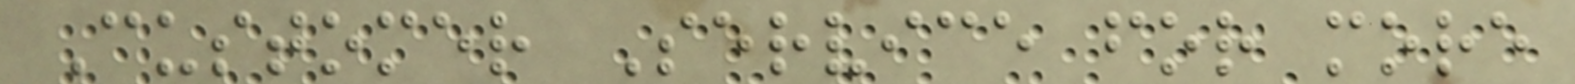Customer Service for more
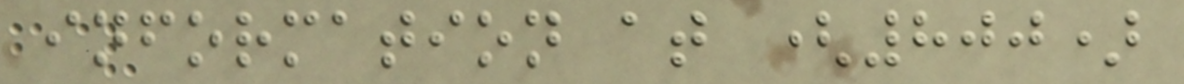information at (800)
